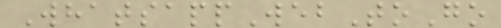WhatsappWebToGo
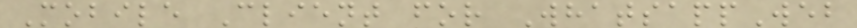Mobile Client for WhatsappWeb
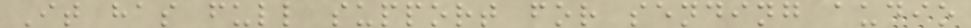It has full support for sending audio
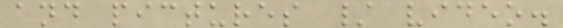and pictures / video.
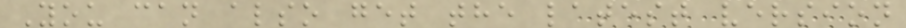You can also get the latest version
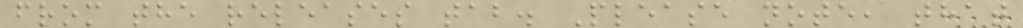from the releases tab. Please note, that
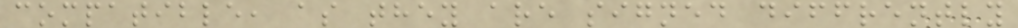compatible, as they are signed diffrently
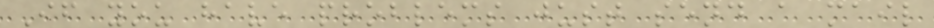If you have problems just send a mail
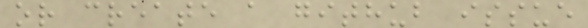or create a github issue
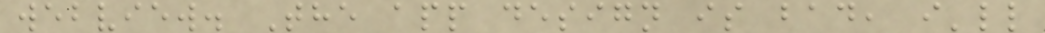webview. The app design is bad, i'll
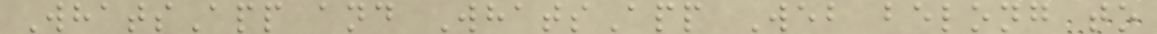WhatsApp and WhatsApp Web belong to
